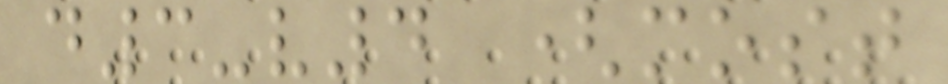d3-v4 (most
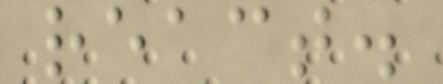react.
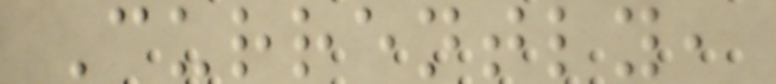Currently,
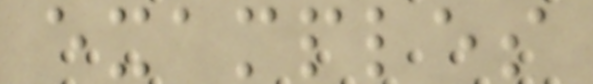examples
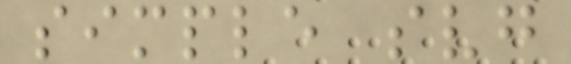simple svg
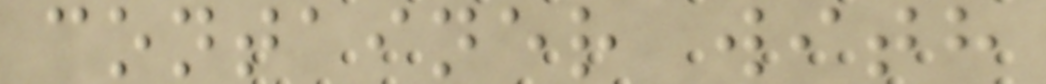container with
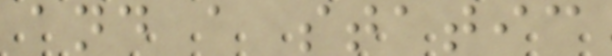and a static
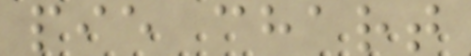pie chart
